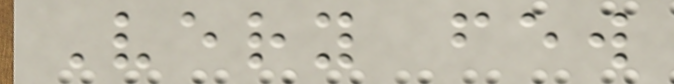Very few
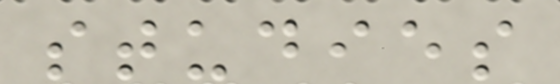studies
